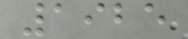1925
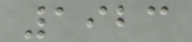1923
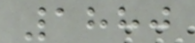1880
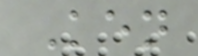Ken
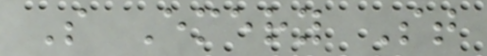S Emery St
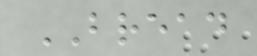BREAD
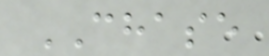CHASE
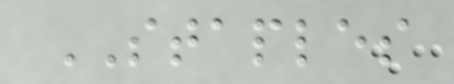STAPLES
